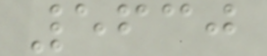5630
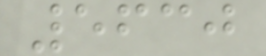5630
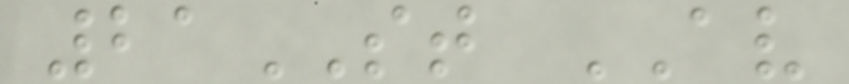21ST AV
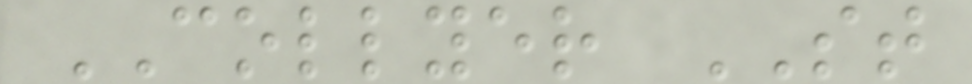COLLYER ST
